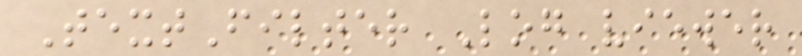TextFilter Log viewer
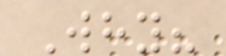Why?
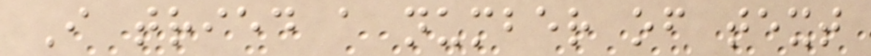I tried a number of text
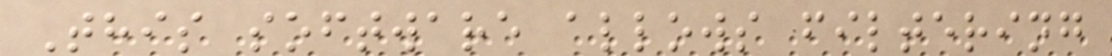This software allows filtering
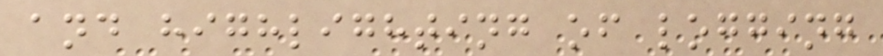and highlighting of logging
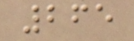265
